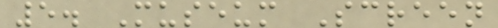5. Museum Screen
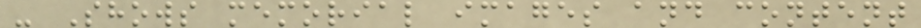- Shows memorial images and content
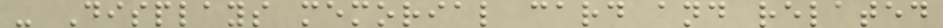- Displays memorial card and related
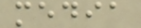media
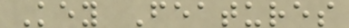Key Features
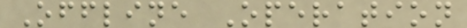Offline Operation
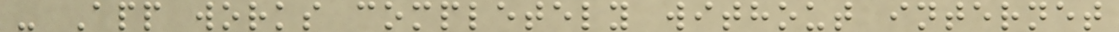- App works completely without internet
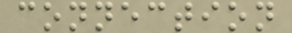connection
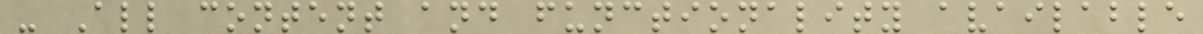- All content and functionality available
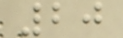20
